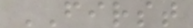FIRST
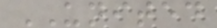UNITED
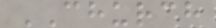CHURCH
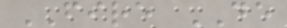FIRE DE
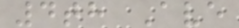4th Ave
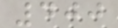400
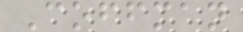Coffman
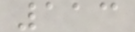113
